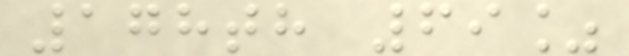178th 69%
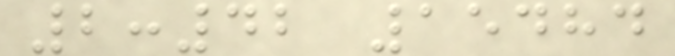2:42 15484
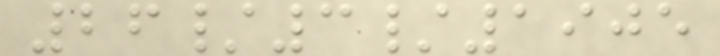26/3/1905
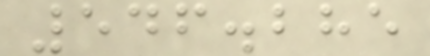546.285
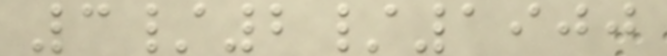3/2/1900
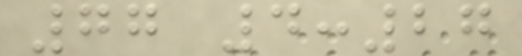77 4:27
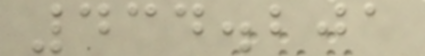434.201
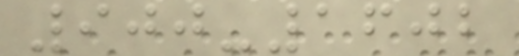900-1602
